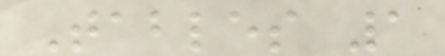Tables 1
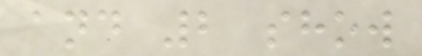and 2 show
